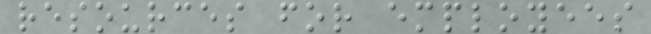resources for employees
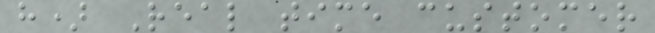h) Real time customer
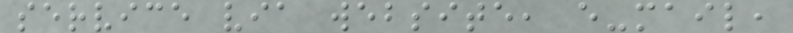service via website, e-mail,
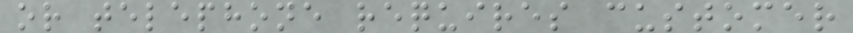or telephone requires customer
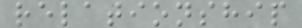relationship
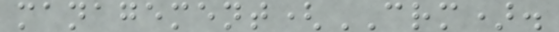management(CRM).
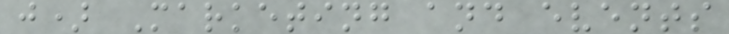j) Marketing and events
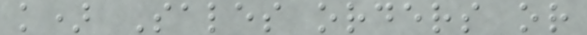k) Sales orders or
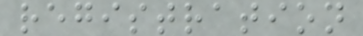registration
